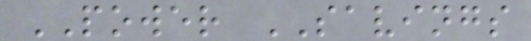POWER SAVINGS
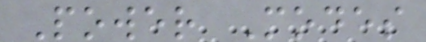Power Modes
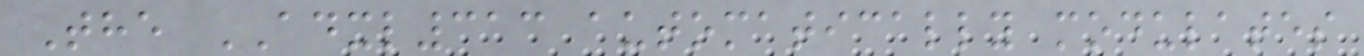The ADXL313 automatically modulates
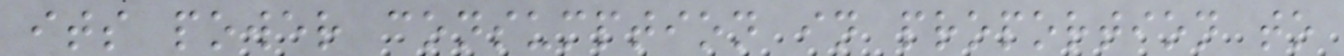its power consumption in proportion to
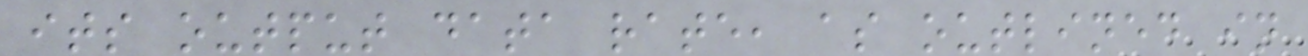its output data rate, as outlined in
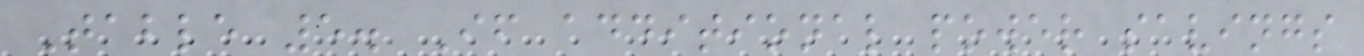Table 5. If additional power savings
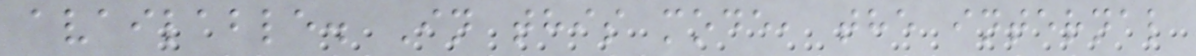available. In this mode, the internal
